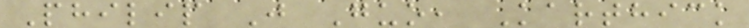Philip J Guo, Karthick
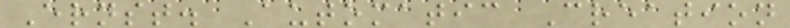Ernst. Automatic Creation
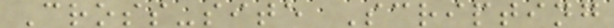Cross-site Scripting
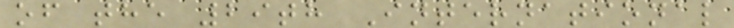of the 29th International
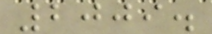2009.
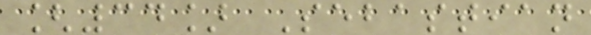[34] Sebastian
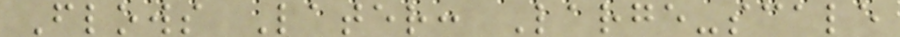Flows Later: Large-scale
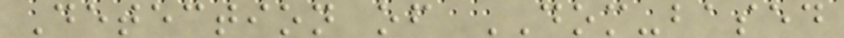Detection of DOM-based
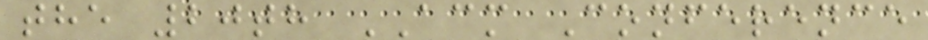the 20th ACM Conference
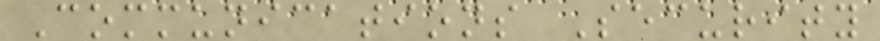Communications Security
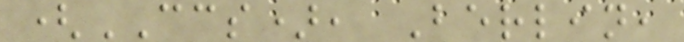(CCS), Berlin,
